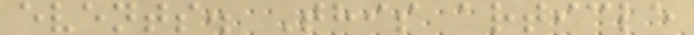events. This article
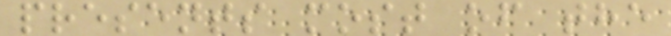presents most of the
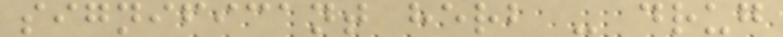significant herb - drug
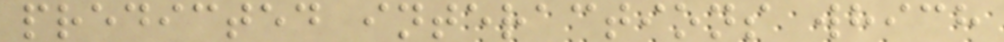predicted interactions which
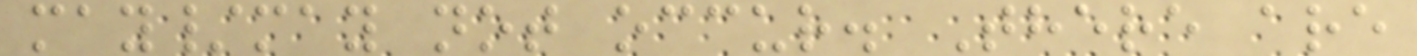may/may not occur. There are
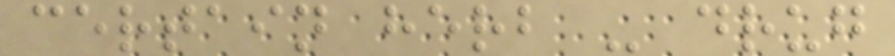certain herb - drug
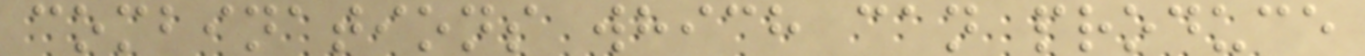combinations which can produce
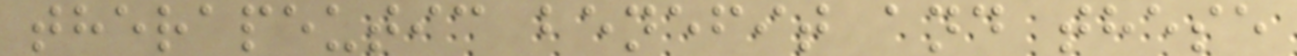therapeutic benefit and these
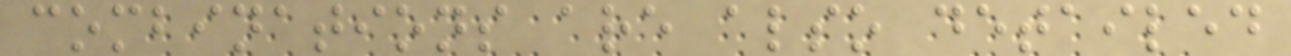combinations are also detailed
